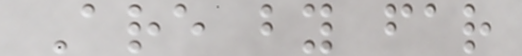Are by far
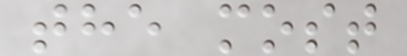the most
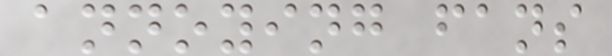annoying fans
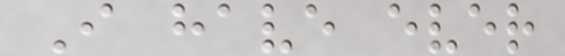I have ever
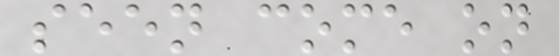seen come on
